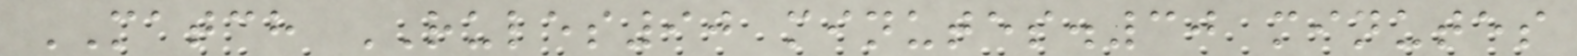MATCH RULES90 minutes.30 minutes
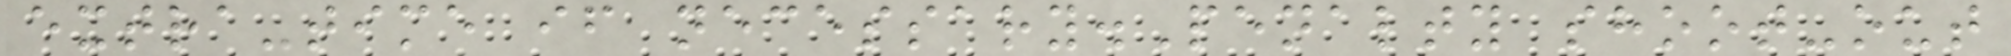extra-time if necessary.Penalty shoot-out
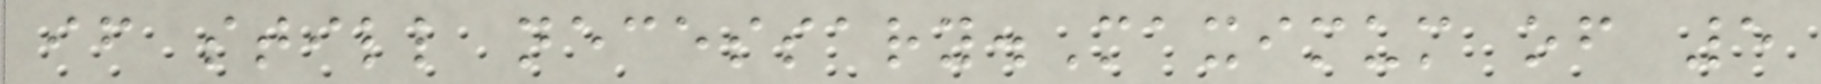if still necessary.Maximum of 5
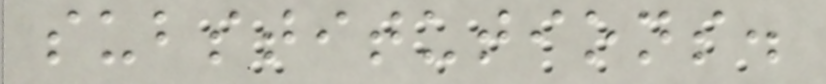substitutions.
